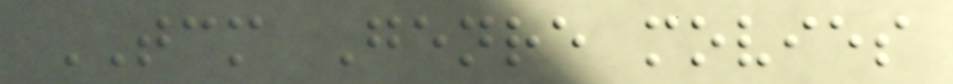TCM Genre movies
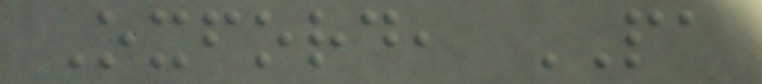Oxford, PA
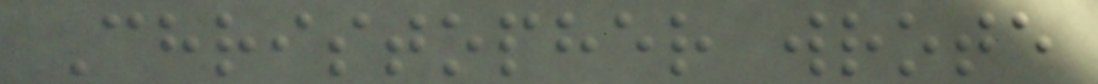Christopher wrote
